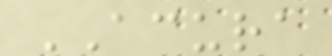ACURA
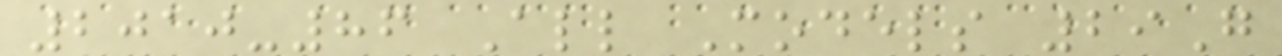2010-86 All Models 29G
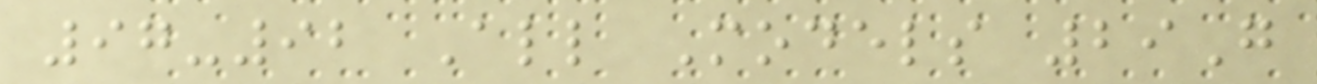97-92 All Models 29G
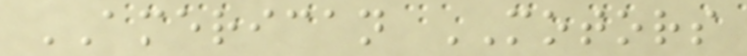AMERICAN MOTORS
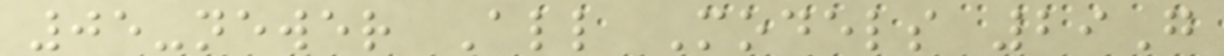05-newer All Models 29G
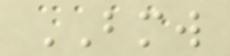BMW
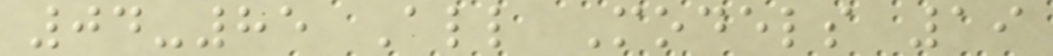04-85 All Models 19
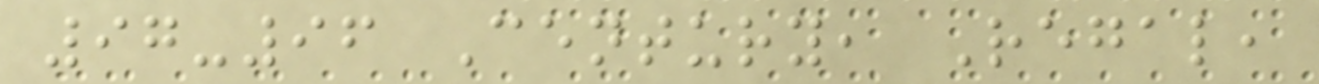97-96 Century, Regal,
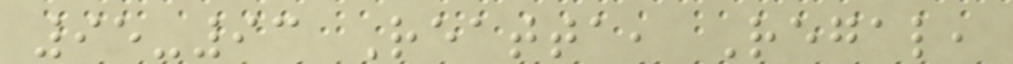95-93 Reatta, Regal,
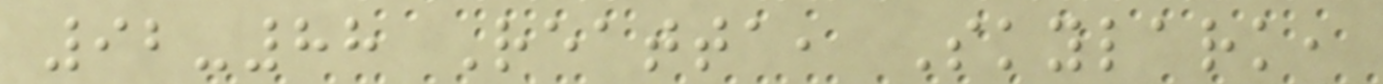92-88 Reatta, Skylark,
